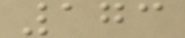173
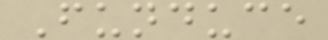Funduce
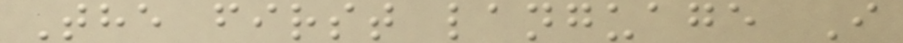The first language I
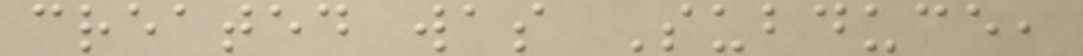created was Subduce,
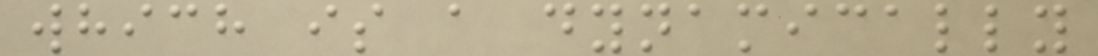which is a dynamically
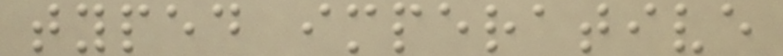typed imperative
